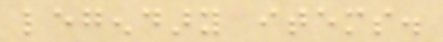legendary items.
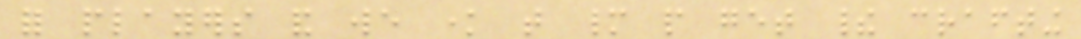for players and we know that many people get their crafting
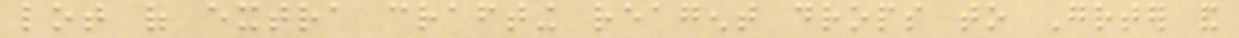lot of extra crafting reagent drops to Greater and
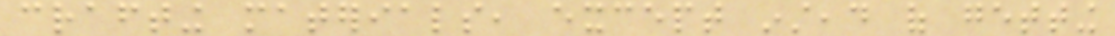crafting materials, except instead of getting
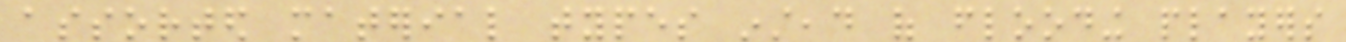assorted material types instead of flooding players
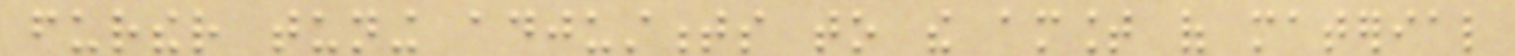further tuning adjustments to the amount of material
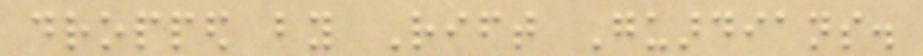dropped by Rift Guardians.
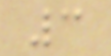3
